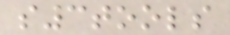s3tools
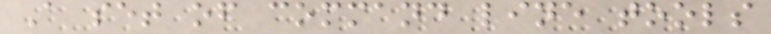A set of command line tools
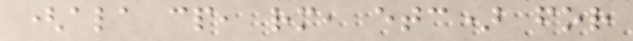(ala cp, rm, etc) for
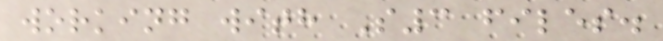working with S3 files.
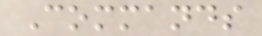Commands
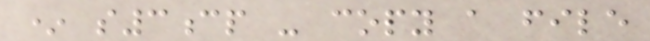* s3cp - copy a file
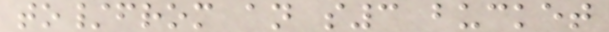to/from an s3 bucket
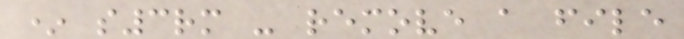* s3rm - remove a file
